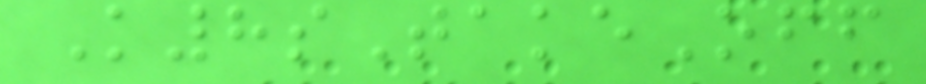K8sTakeOff
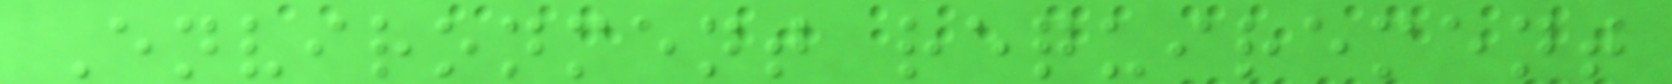Environment requirement
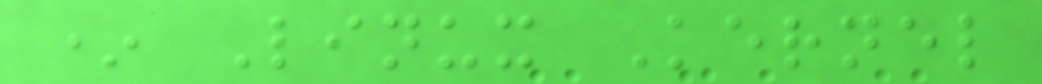* Linux Kernel
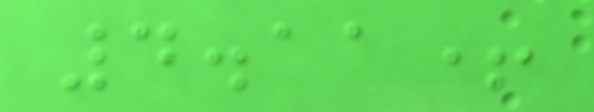4.11+
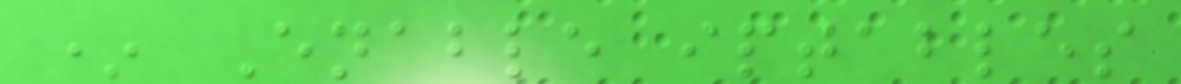* Enable iptables
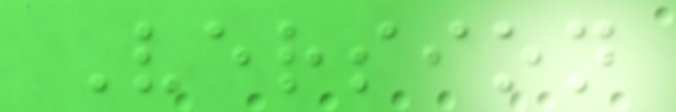Version
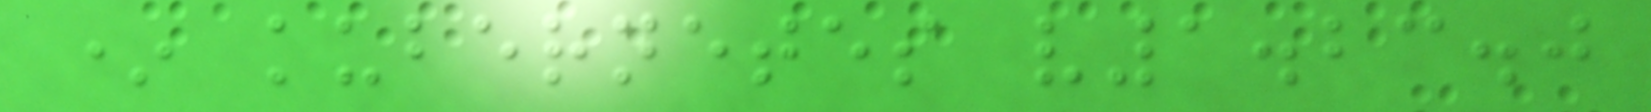* kubernetes v1.23.0
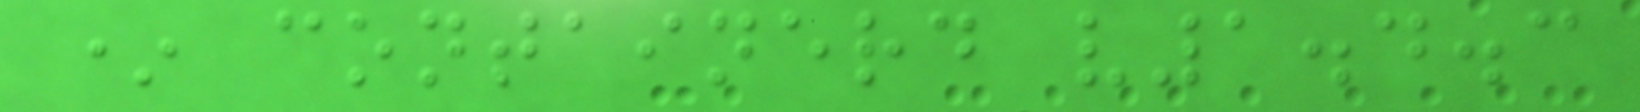* containerd v1.4.3
